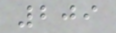209
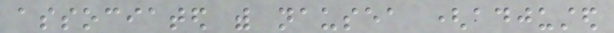associated with nausea (adjusted
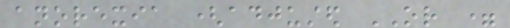anorexia (adjusted OR =
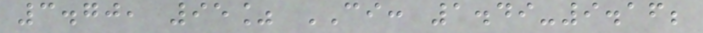3.70, 95% CI: 1.49-9.16;
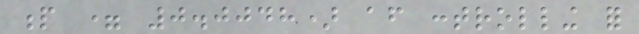p = 0.0048) after controlling for
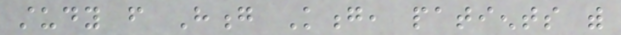study from Hong Kong, patients with
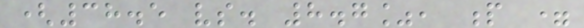(38.5 vs. 8.7%, p =
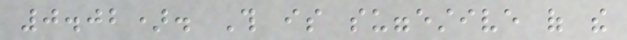0.02). This is suggestive of the
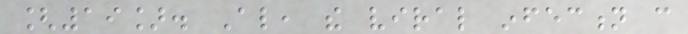[19]. Also, the viral infection can
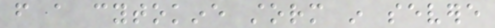from a cytokine storm in severe
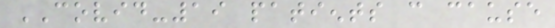COVID-19 patients can cause
